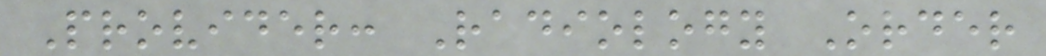Provider: Radiology Order
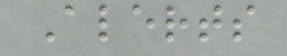Alerts
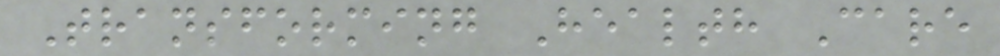Transforming Health Care
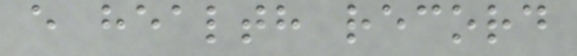e health record
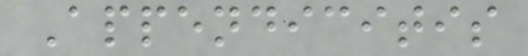Appendicitis
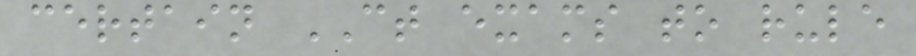certain CT exams to rule
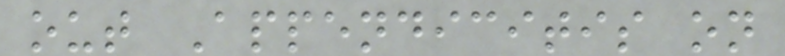out Appendicitis on
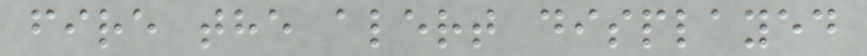fire the alert displayed
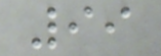99
